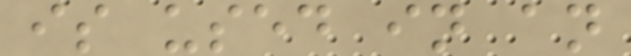is used in an
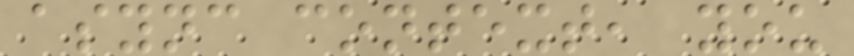async context, you
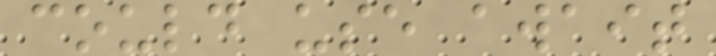could use await
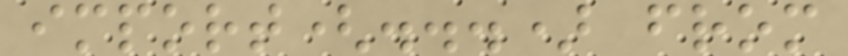import(...) from
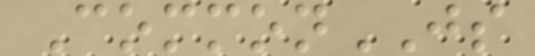CommonJS
